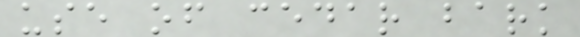use of cedar bark
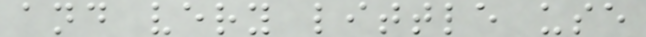and very little use
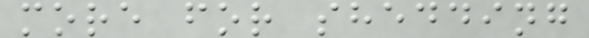more for shedding
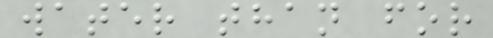water than for
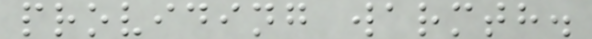providing warmth.
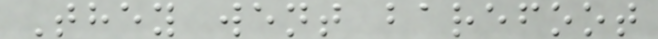They went barefoot
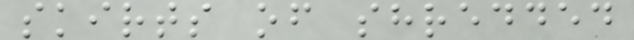skirts of shredded
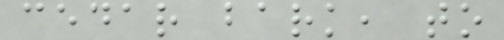cedar bark, to
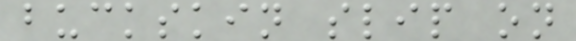buckskin slip on
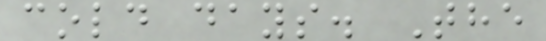cold days. The
